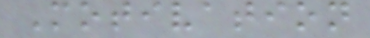Motivation
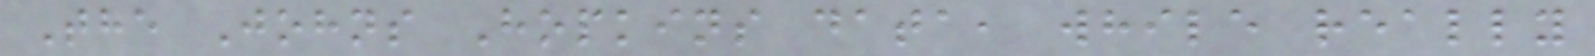The Johns Hopkins data, while really
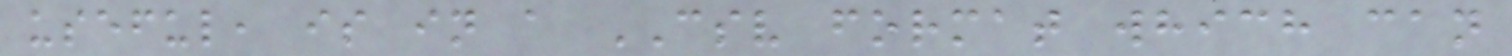useful, is in a CSV format which can
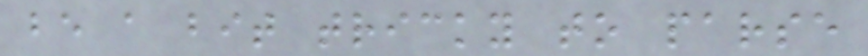be a bit tricky to parse
